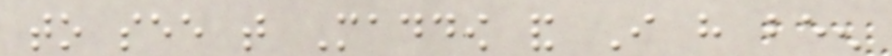to see that Maddow and I have been
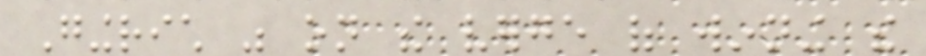Gingrich was on the verge of winning the
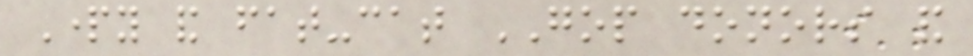Party and fat-cat GOP donors and
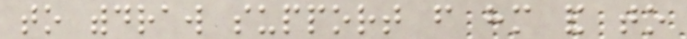to withdraw support from him and to
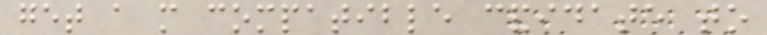get a more compatible candidate to
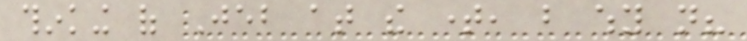thinking of Jeb at the time, but why not?
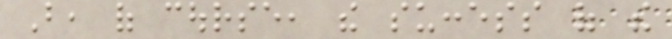But, of course, the success of the
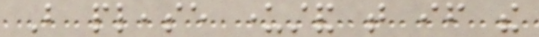But please understand that if the
